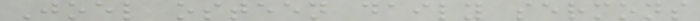Joel osteen daily sermons
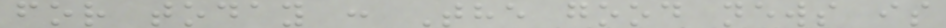for today : The good news is
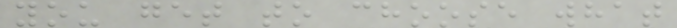you get to choose what
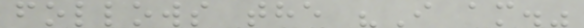follows the "I am."
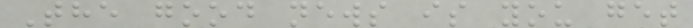The good news is you get
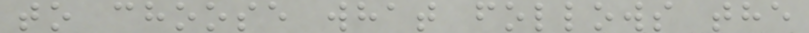to choose what follows the
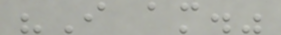"I am."
